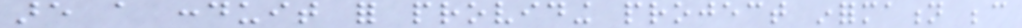are a conduit for providing project information because
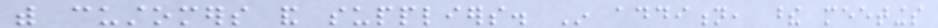with customers and suppliers. In addition, these meetings
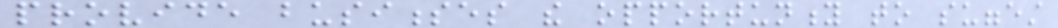provide businesses the opportunity to suggest
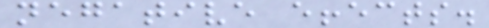negative effects.
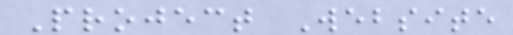Project Website
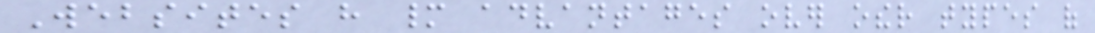Websites have many advantages over other types of
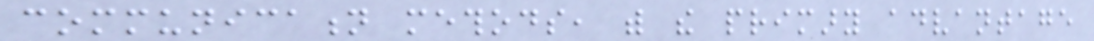communication methods, with the primary advantage
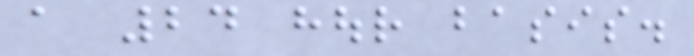a 24 hour basis.
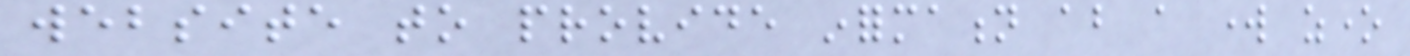website to provide information about a work zone
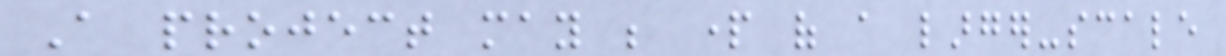A project may be part of a larger-scale
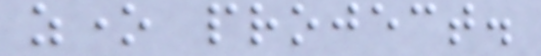zone project.
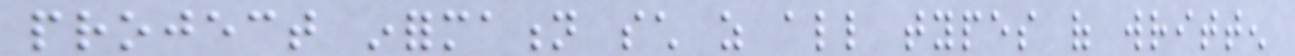project information such as all types of written
